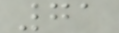71
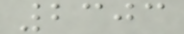2303
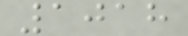1018
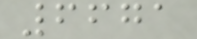6671
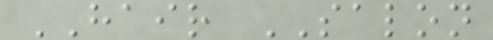HAIR SALON
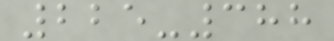225-388
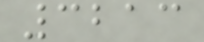3213
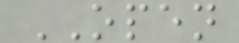OPEN
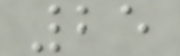25
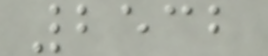2532
